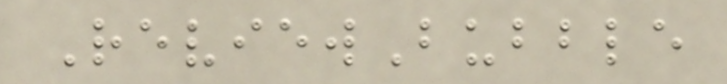ReviewBubble
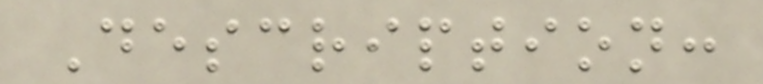Description:
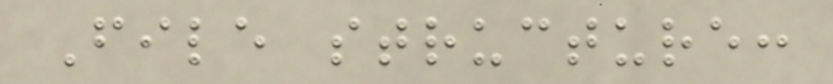File structure:
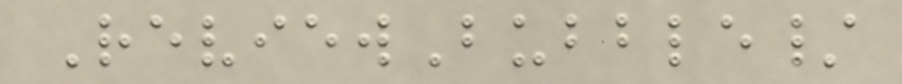ReviewBubble/
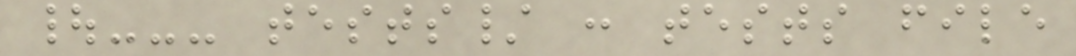|--- tests/ : tests file
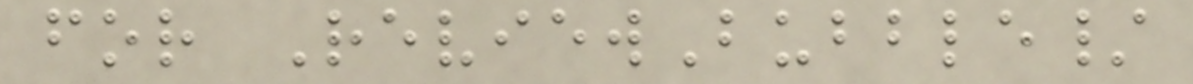for ReviewBubble/
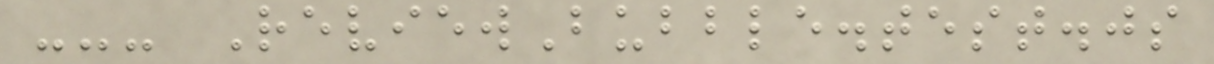--- ReviewBubble.test.js
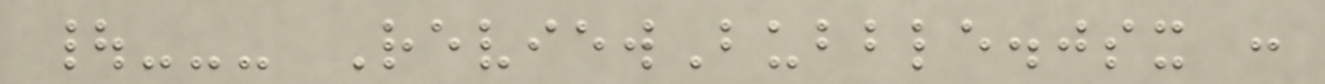|--- ReviewBubble.jsx :
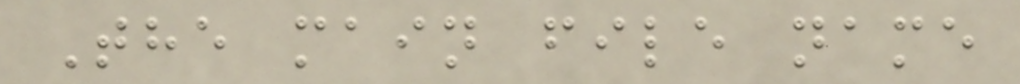The main file name
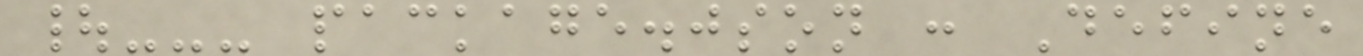|--- package.json : Define
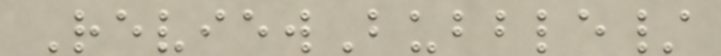ReviewBubble/
